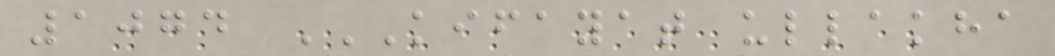1074 KIFAYAT ULLAKHA
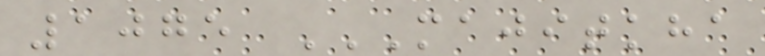1075 MAJITKHA
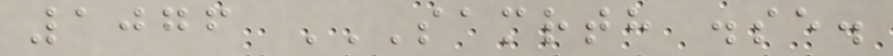1076 SAMRTH .SE.
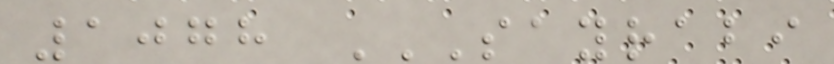1078 SAYRABI
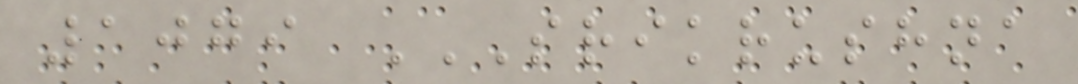1079 SRIKRUSHNA
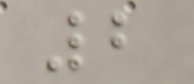2
